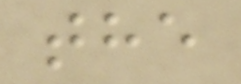the
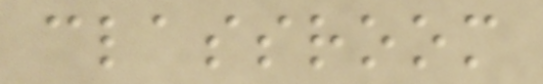classroom
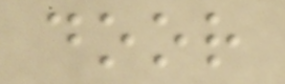door
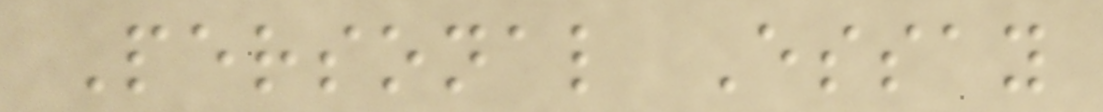Personal Essay
